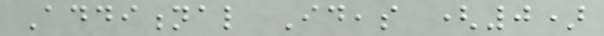Additional Ideas (0)
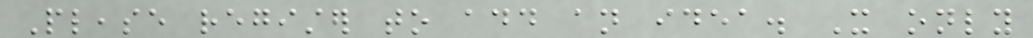Please register to add an idea. It only
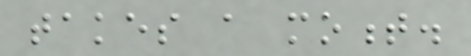takes a moment.
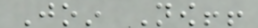Join Now!!
